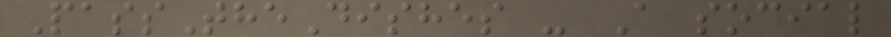PassTheDishes - A social
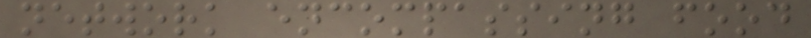network encompassing food
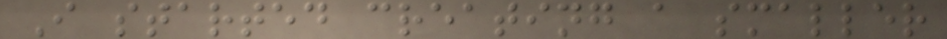I started creating a smaller
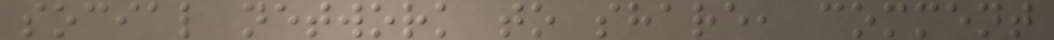social network to share, comment
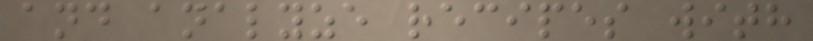and analyze recipes with
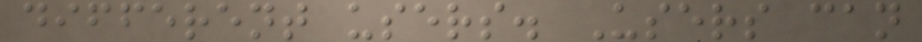different users. Users can
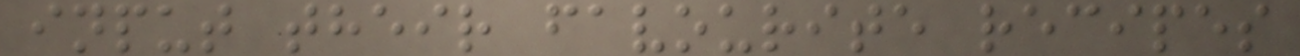input their favourite recipes
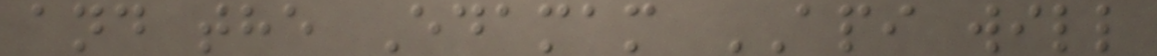and the Edamam API will
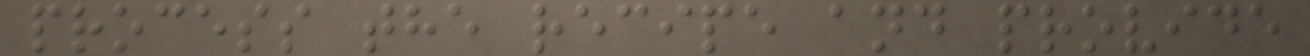process the recipe and provide
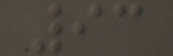93
